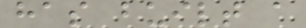has built a
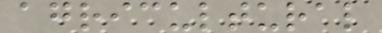agricultural
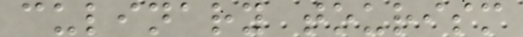culinary tourism
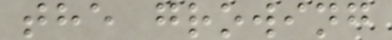the growing
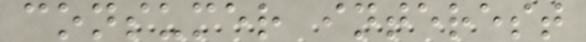consumer interest
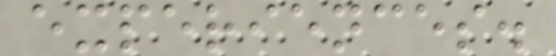experiences.
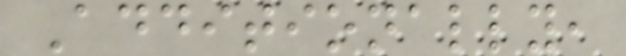Additionally,
